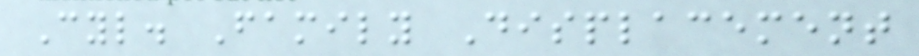Cyl. Family Displacement
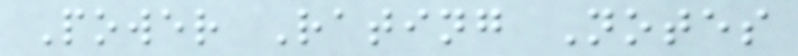Power Rating Notes
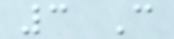3 C
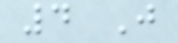4 J
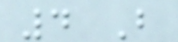4 B
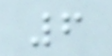6
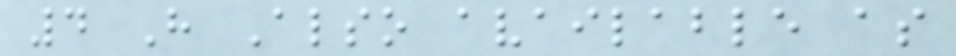4 H Also available as
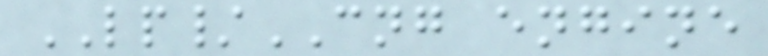LP/CNG engine
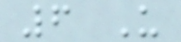6 U
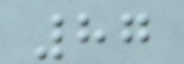87
